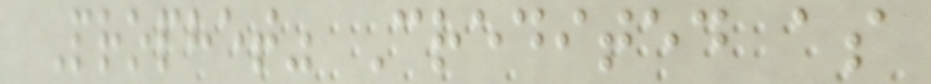Prophet" Credited as
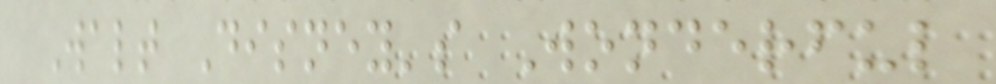Walt Disney's Wonderful
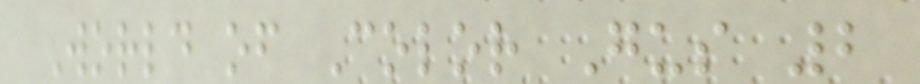World of Color Gus 2
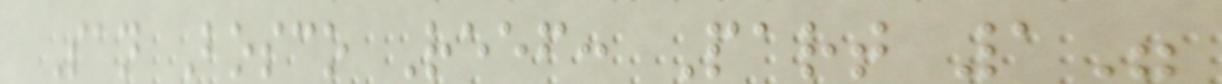San Bosco Reef: Part 1"
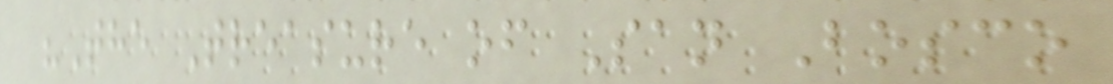"The Treasure of San Bosco
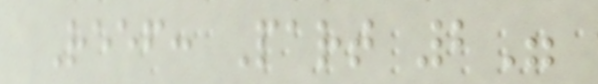Reef: Part 2"
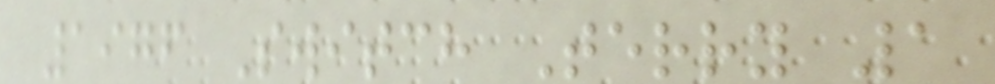1976 Switch Terry 1
